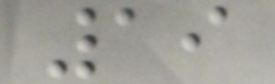19
